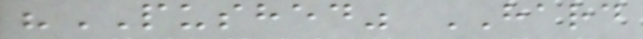"PUSHED" HARD
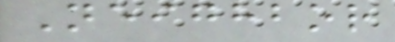Neighbor
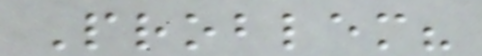Problem?
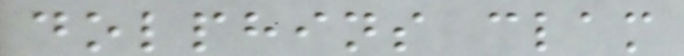dolphins clam
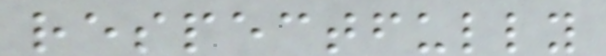respectfully
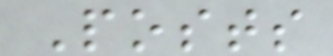Posts
